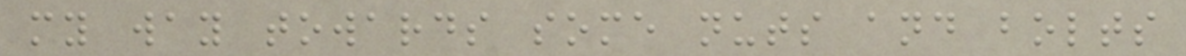my way towards some nuts and bolts
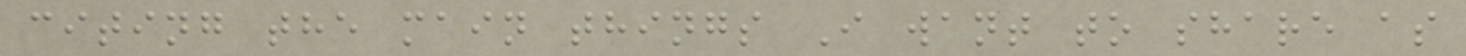citing the main things I want to share as
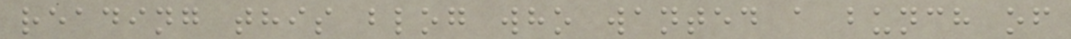reading this blog who wanted a bunch of
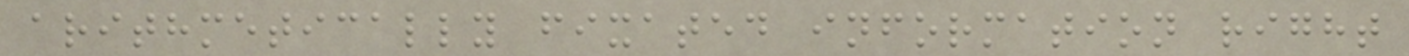arithmetically fixated information right
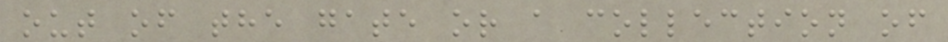out of the gate or a collection of
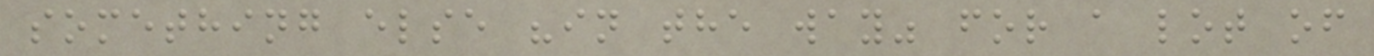something else "in the way" for a lot of
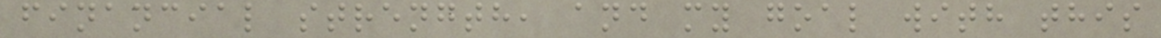financial strength, and my goal with this
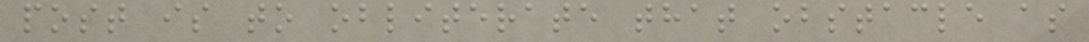post is to obliterate that obstacle as
